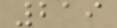219
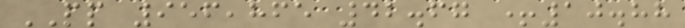PP 956,865 42.67 +10.88
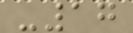-17
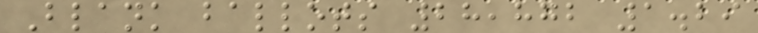Blank ballots 28,872 1.29
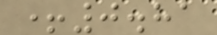+0.81
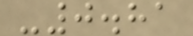-0.81
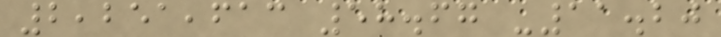2,251,613 58.67 -11.20
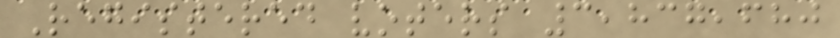Registered voters 3,837,680
